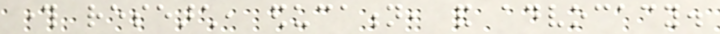through research, education, and advocacy.
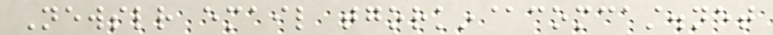Newsletter email tgorkin@comcast.net
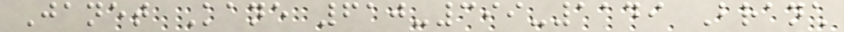Janet Kane 610-399-1149 Branch
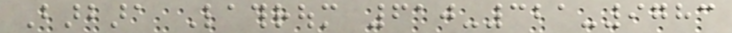Barbara Lathroum 610-321-9783
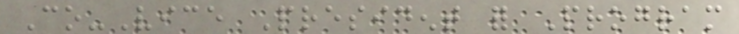Co-Vice President for Program
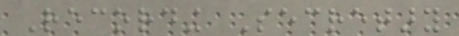Recording Secretary
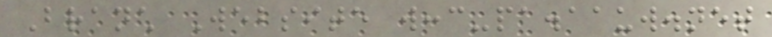Branch Website wccc-pa.aauw.net
